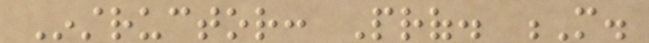Instructor: Prof. M.
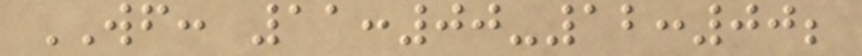WF: 11:00-12:00;
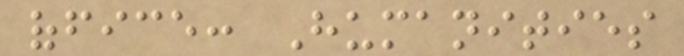office: Humanities
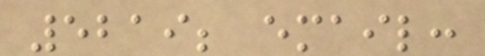5219; email:
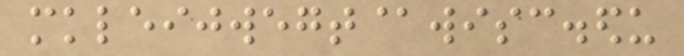mkleijwegt@wisc.edu
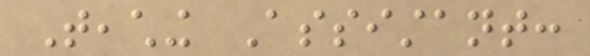Teaching Assistant:
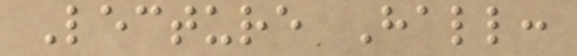Lecture Hall:
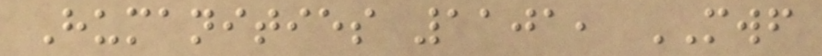Humanities 1101, MWF
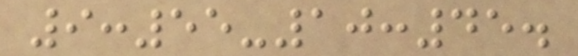9:55-10:45.
